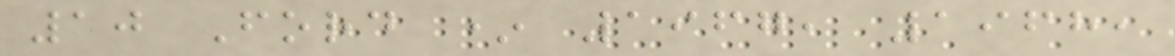10 Ford * 1967, 1968,
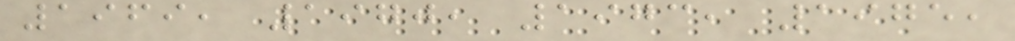1969, 1970, 1973, 1975,
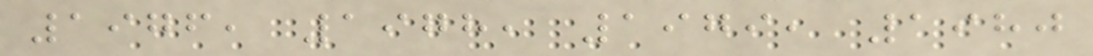1976, 1978, 1979, 1980
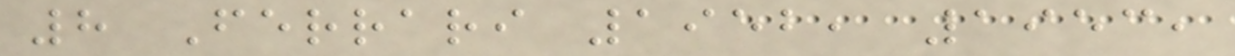8 Ferrari 1952, 1953,
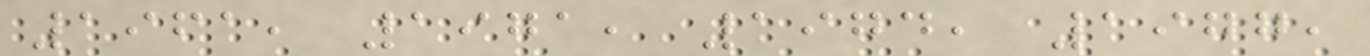1961, 1971, 1974, 1977,
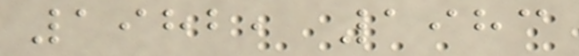1982, 1983
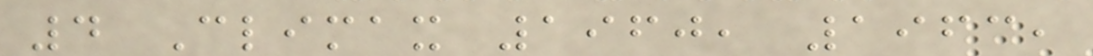4 Climax 1960, 1963,
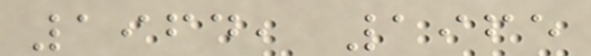1964, 1965
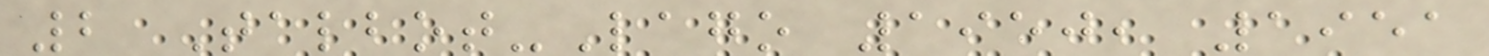2 Talbot-Lago 1950, 1951
